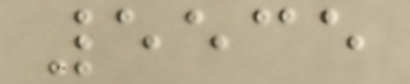5535
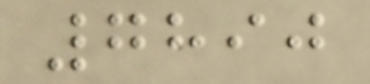7890
